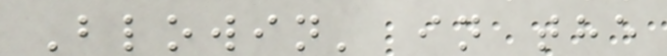Blowin' in the
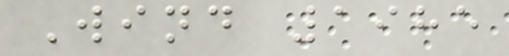Wind 1985
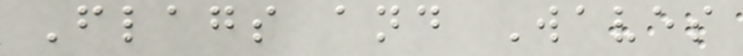Flags and Waves
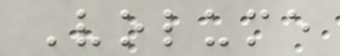Volume
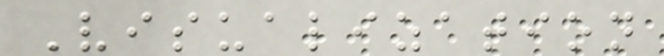Visualization
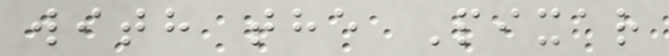with the Pixar
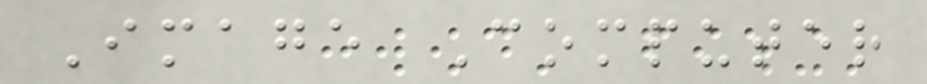Image Computer
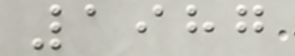1987
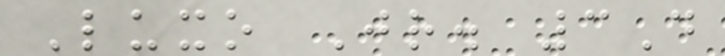Luxo Jr. 3D
